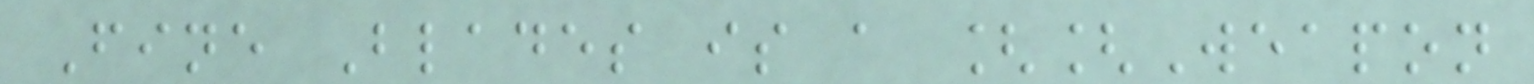Fine Blades is a [[Weapon
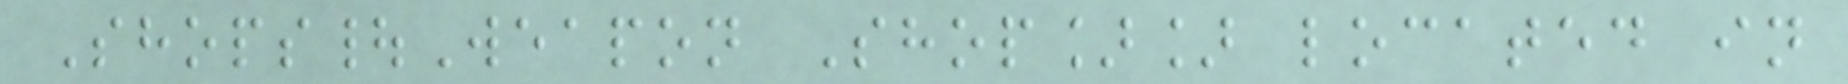Shops|Weapon Shop]] located in
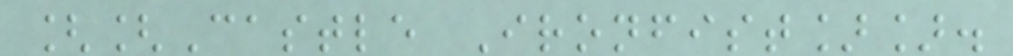[[Castle Ironfist]].
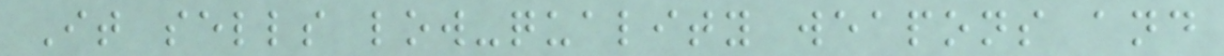It sells low-quality weapons and
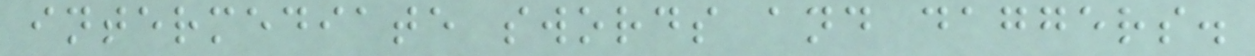intermediate swords and daggers.
